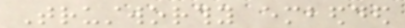Trustworthy embedded
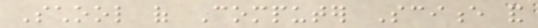School of Computer Science and
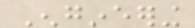Engineering
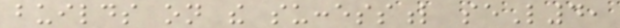builds on the successful seL4,
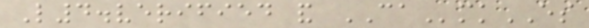L4.verified and CAmkES
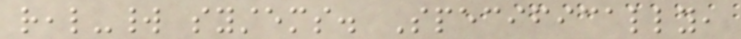real-world systems. Specifically,
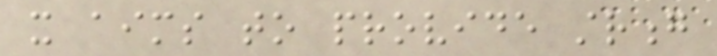it aims to provide strong
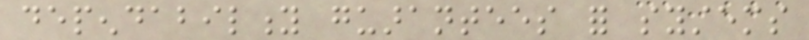dependability guarantees for systems
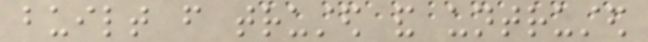built from trusted and untrusted
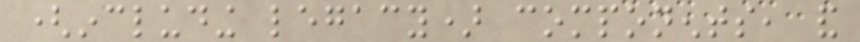(including legacy) components, and
